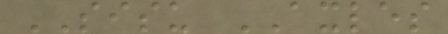SISU AXLES
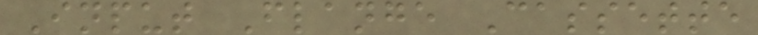Input Flange Cassette
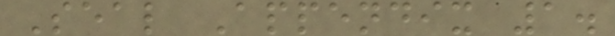Seal Appendix 1.
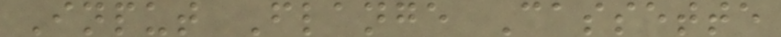Input Flange Cassette
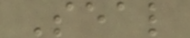Seal
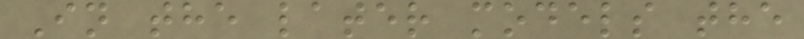In the later models the
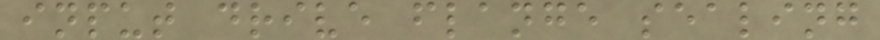input drive flange sealing
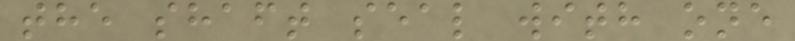the shaft seal with one
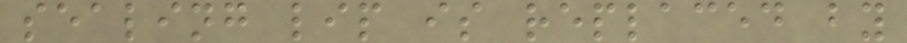sealing lip is replaced by
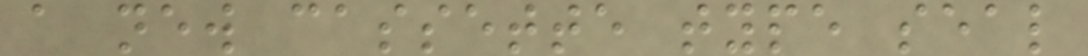a new cassette type seal
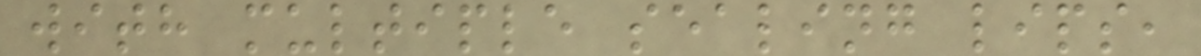with multiple sealing lips,
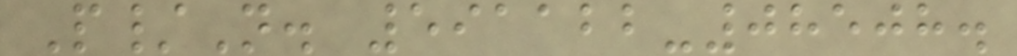P/N. 591122-08508.
